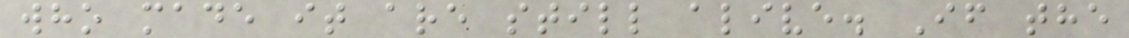who made it are still alive. If the
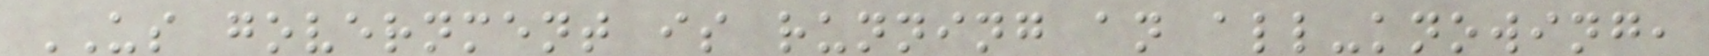US government is running an all-knowing,
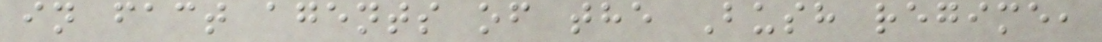in fact agents of the Bush regime,
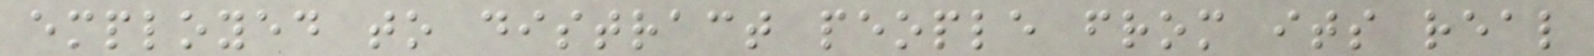employed to distract people from its real
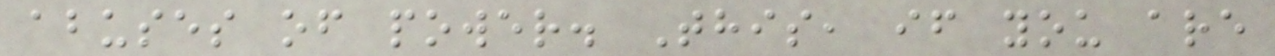abuses of power. This, if you are
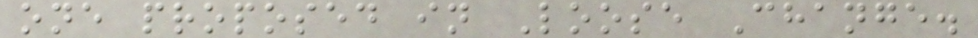one proposed in Loose Change.
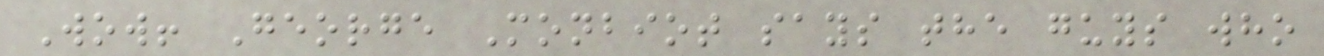Wow! George Monbiot says the guys who
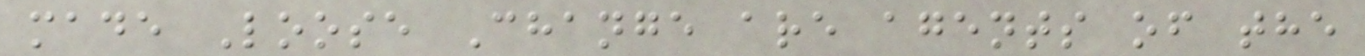made Loose Change are agents of the
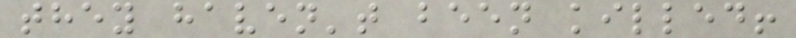they haven't been killed!
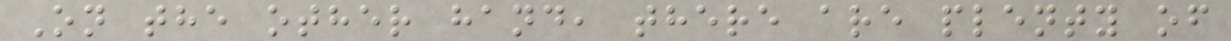On the other hand, there are plenty of
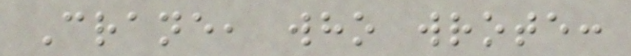Crane, who wrote:
